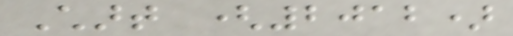Chart (2012)
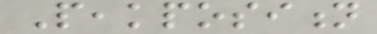Peakposition
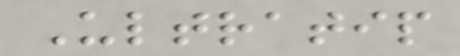Ultratip
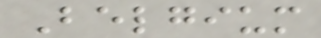Belgium
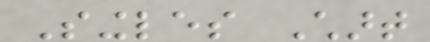Singles Chart
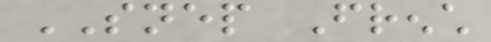SNEP French
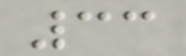33
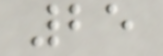25
